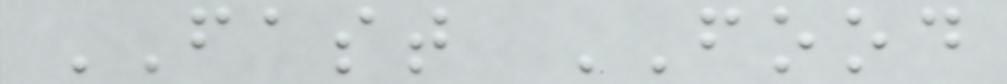FAST FOOD
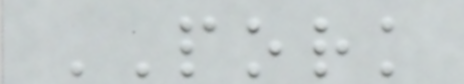PORK
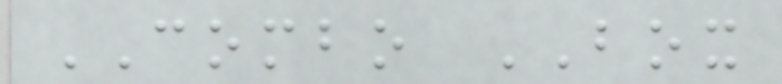COMBO BOX
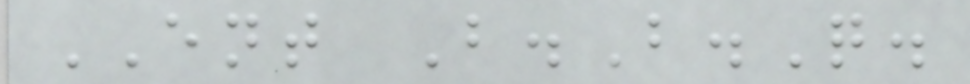ENT B.B.Q.
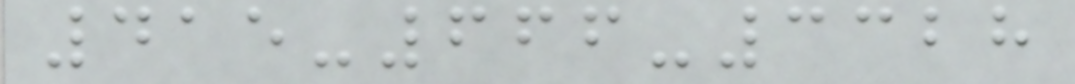415-666-3328
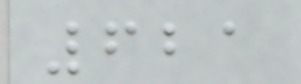621
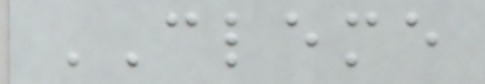CLEME
